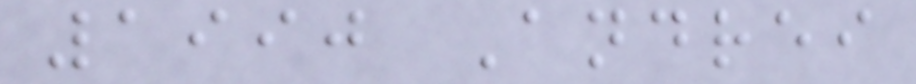1990 Andrei
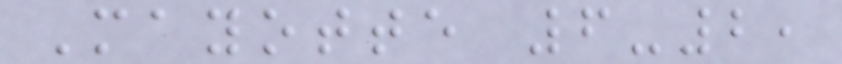Mayotte 6-2,
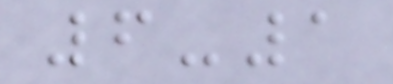6-1
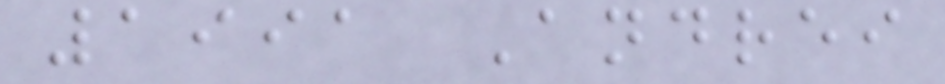1991 Andrei
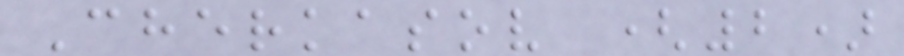Cherkasov (2)
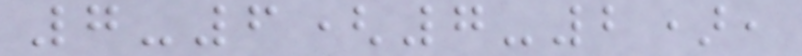7-6(7-2),
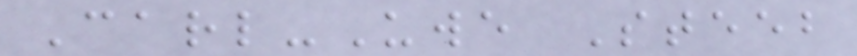Carl-Uwe Steeb
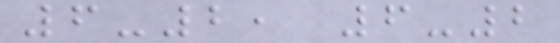6-2, 6-2
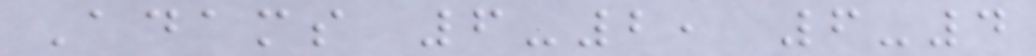Adams 6-2, 6-4
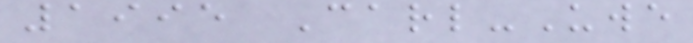1995 Carl-Uwe
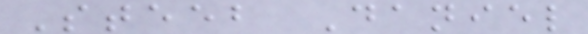Steeb Daniel
